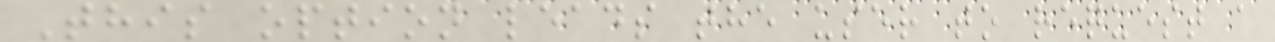This option leads the user to request a
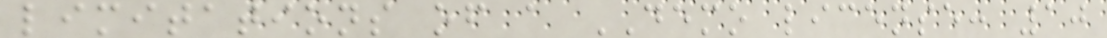limitations of a DEMO license: 10
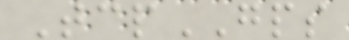TcpGPS
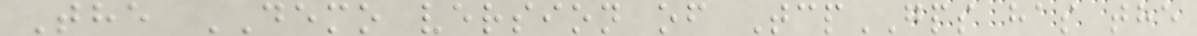The DEMO version of TcpGPS has the
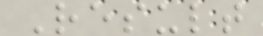Result
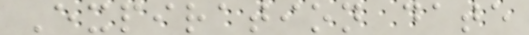Expiration date
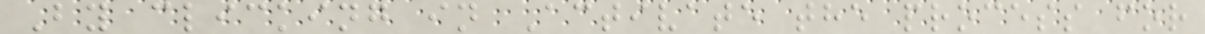By clicking in Activate the process for
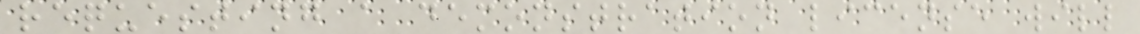requesting a demonstration license will
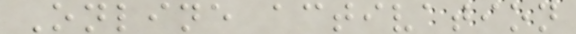Online activation
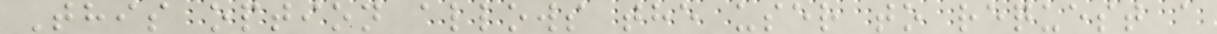This option allows the user to request a
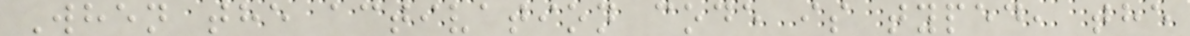When the activation code is typed, the
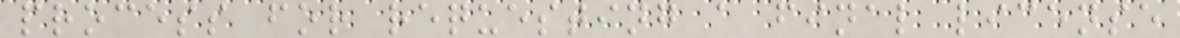process for requesting a final license
